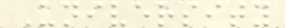University
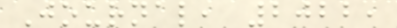Journal, 2022,
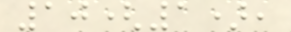10(1),
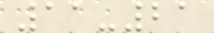11-21
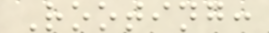Rooting:
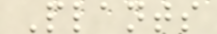Plants
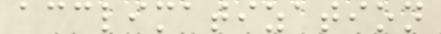acclimatization
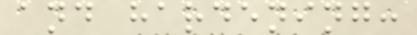and hardening:
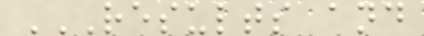RESULTS AND
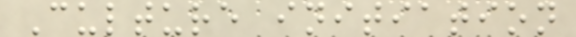Culture initiation
